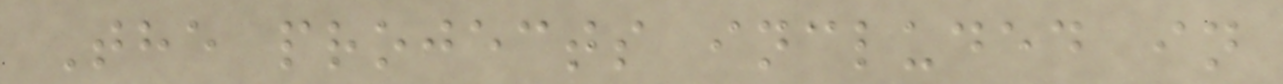The projects included in
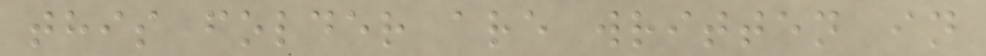this folder are written in
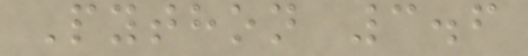Python 3.6
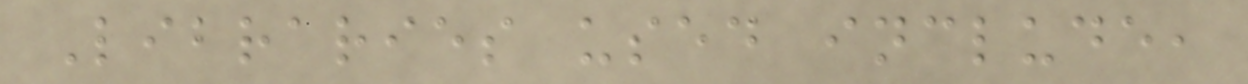Libraries used include,
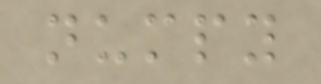numpy
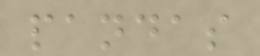pandas
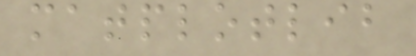matplotlib
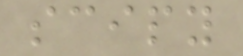scipy
